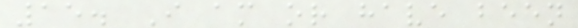15. I am or have been
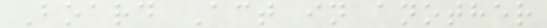Board Act in another
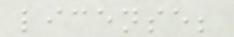license;
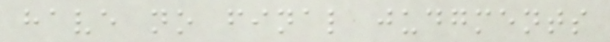have no final judgments
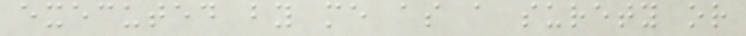executed by me as a surety or
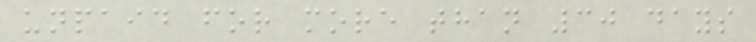unpaid for more than 30 days
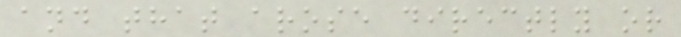and that arose directly or
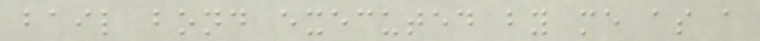bail bond executed by me as a
